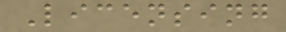Licensing
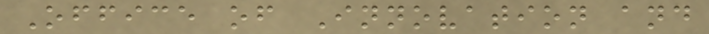Office of Innovation and
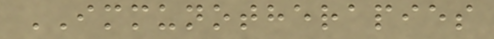IMMUNOTHERAPIES
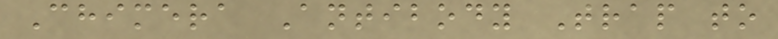Chimera Antibody Trap to
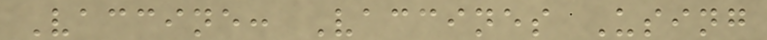Vaccine: Vaccines Using
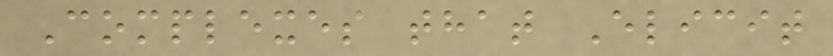Complexes that Elicit
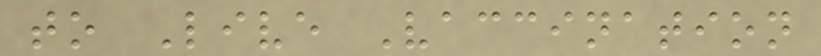to Live Vaccination
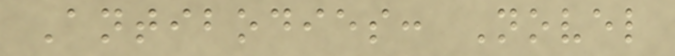Antibodies: Novel
